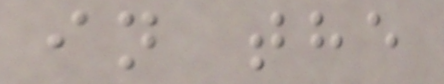in the
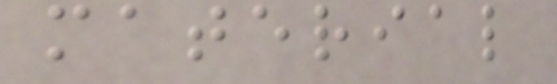material
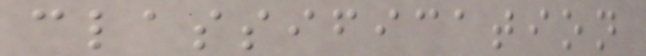classification
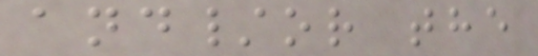and/or the
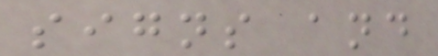signs and
